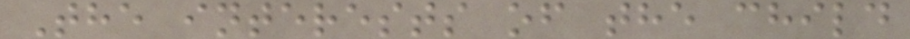The interests of the child
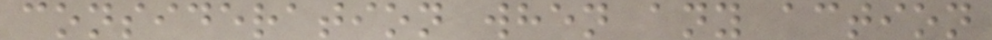consideration when any action
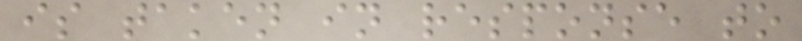is taken in response to
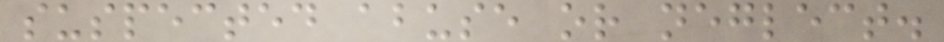suspected abuse or neglect.
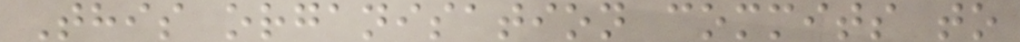This organisation commits to
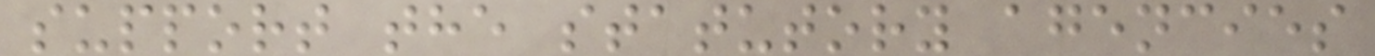support the statutory agencies
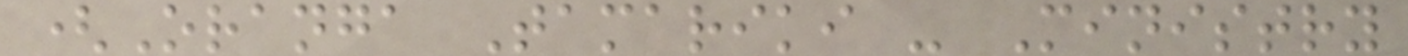(Oranga Tamariki - Ministry
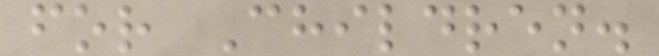for Children.
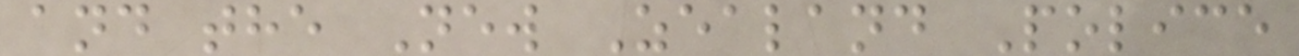and the New Zealand Police
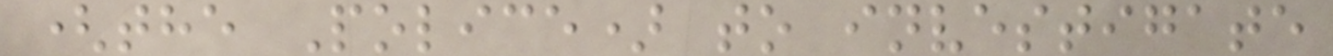(the Police) to investigate
